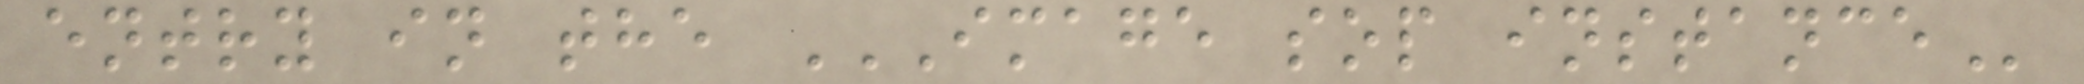entry in the IMAGE SOP INSTANCE
